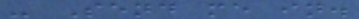- Send me in.
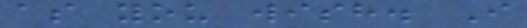as you wish. I
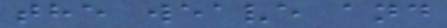the weave and
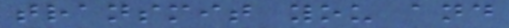transmit you and
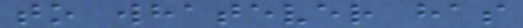to whatever has
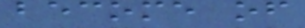become of
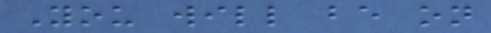You will be on
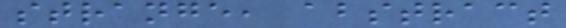strange, abstract
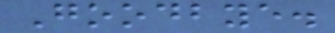Goodbye.
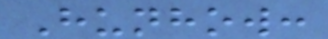Hunhow:
